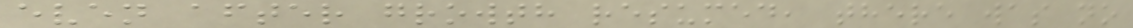even after growth resumed, there was no
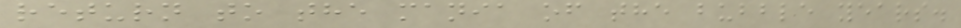return to the mania of the bubble years.
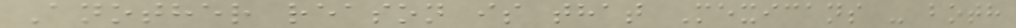Another reason is that Mexicans - both
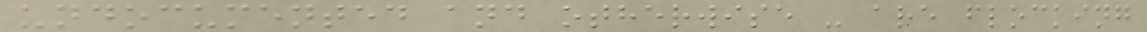undocumented and otherwise - are flocking
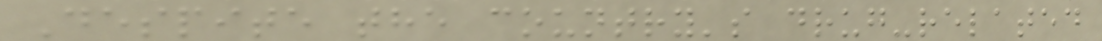Despite the country's drug-related
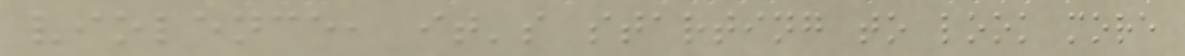violence, it's starting to look more
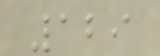129
